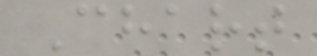Chart
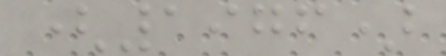(1976)
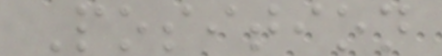Position
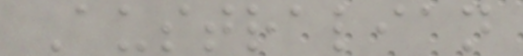Australian
